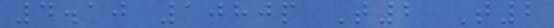4.10 1080p T2 T2
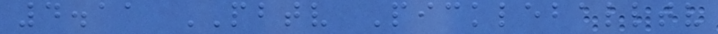4.11 PBTV Pickleballtv
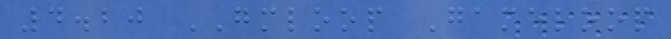4.20 GMLOOP Gameloop
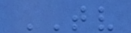TV
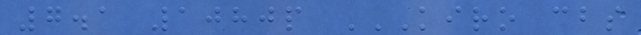7.1 1080p KIRO CBS
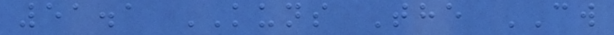51.1 KUNS The CW
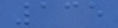135
